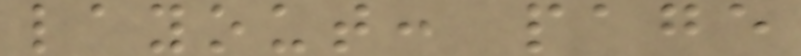layout: page
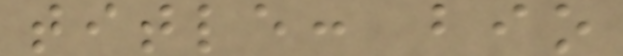title: bio
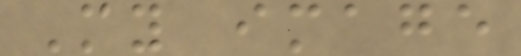My image
